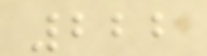222
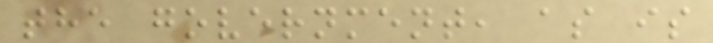the government, as is
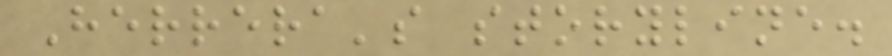Herrera's storyline.
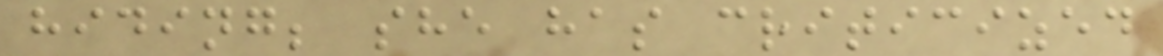hiding; she has criticized
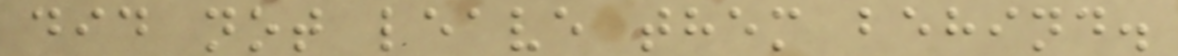did not leave them behind.
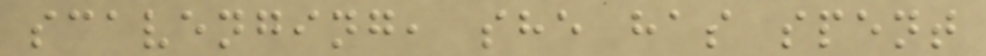scavenging, she has spent
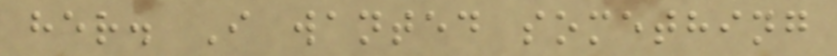her. I wanted something
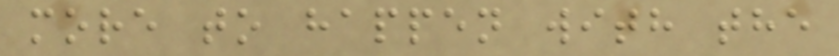more to happen with the
